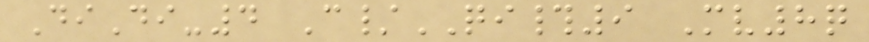DiDi-4 C/QI#9 Mv8q
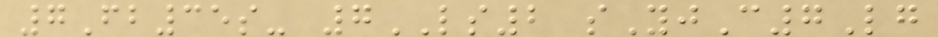7Fb35s- 7LS2 sYjC7Lg
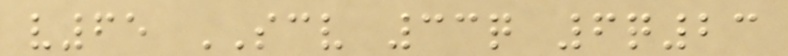v65 SCV 33q 6q23
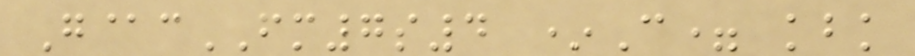G@cFM7s4 *C= kbk
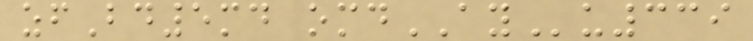zfBd5md omdAYu339
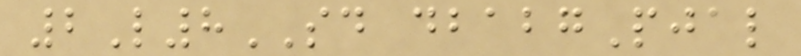2L8SD dbabgPjal
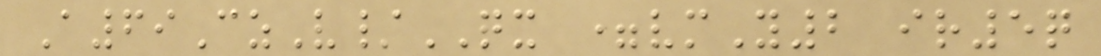A69CzV/QX =vmY2 ir5q
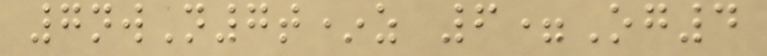7nwN7t*z 6=Og4
